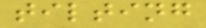tilting
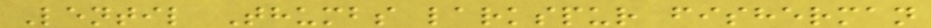Lentil Thumbs larkspur fisherman
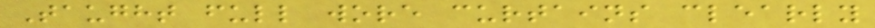Taught full wore curtains clearly
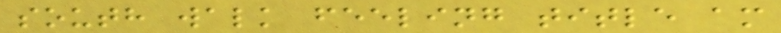south walk feeling title am
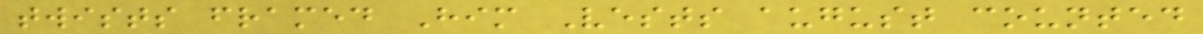twists framed Him Vests august counted
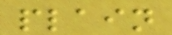plain
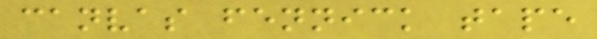canvas fennick tape
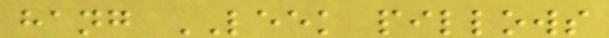hang LEEK pillows
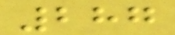287
